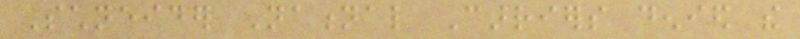Schneider National Carriers denied the
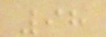98
